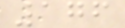176
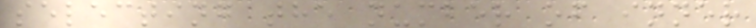selecting the number of inner
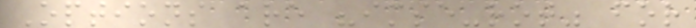Options are "imse-rot" for
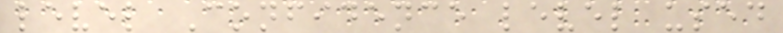level Confidence level used
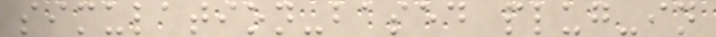simulation-based plug-in
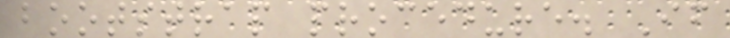bootstrap procedure. If
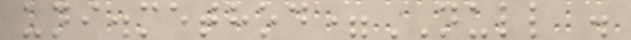uni.method=NULL .
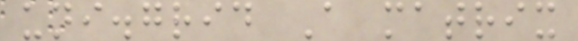uni.grid A matrix
